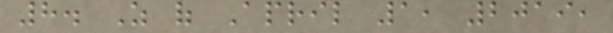8. As of April 1, 2019,
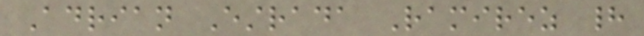Adrian Estrada Ramirez had
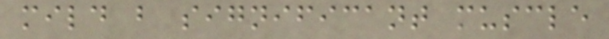mild but significant muscle
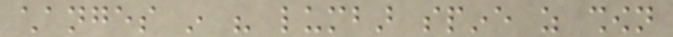changes in his lumbar spine as shown
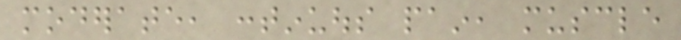moderate, continuous pain, muscle
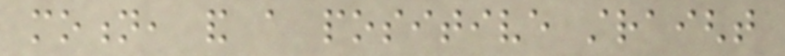motion, and a positive straight
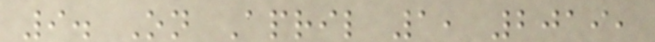9. On April 1, 2019,
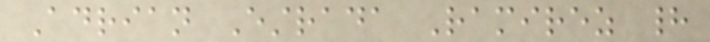Adrian Estrada Ramirez had
